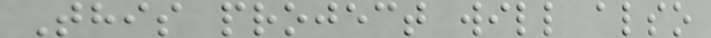This project will also
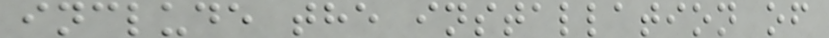include the installation of
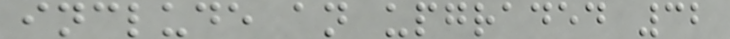include an upgraded 32
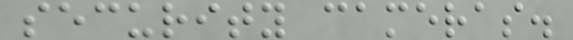security cameras.
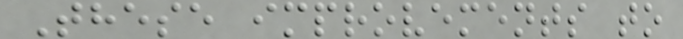These improvements to
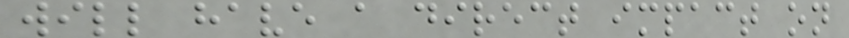will have a direct impact on
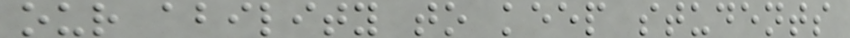our ability to keep students
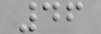46
